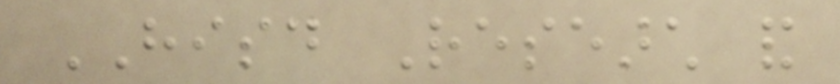HISD Research and
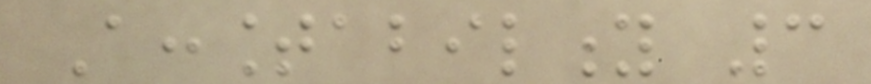Accountability 3
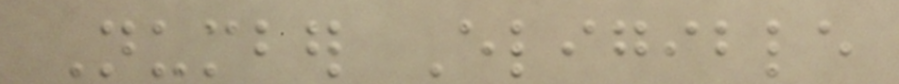Number Eligible
